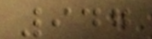947
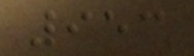953
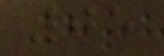05
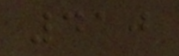410
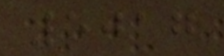5017
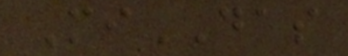MiDAS
